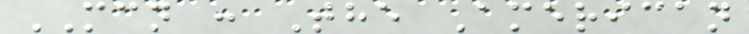MCN : The American
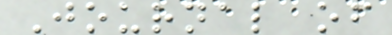Journal of
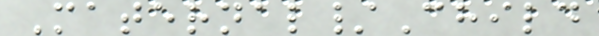Maternal/Child
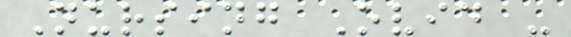Nursing Ovid -
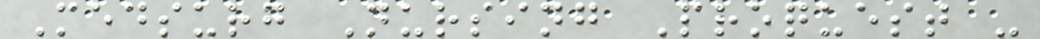Medsurg Nursing Proquest -
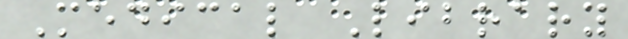Medical Library
